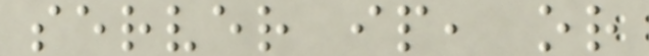server ip, or
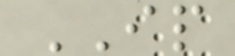IP
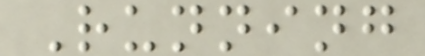Running
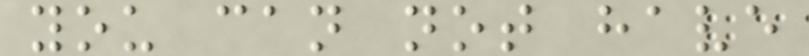you can not have
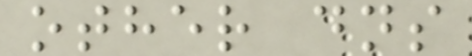other dns
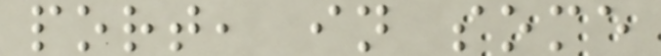port, in some
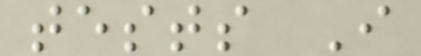tests I
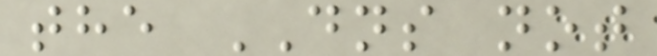the DNS not
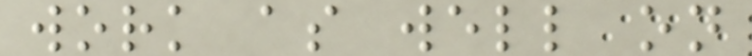work as well on
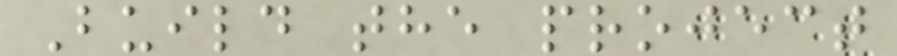Build the project
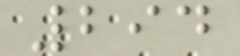294
